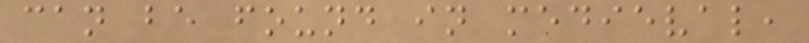can be found in medieval,
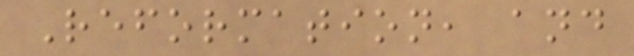Reformation, and
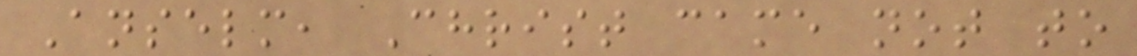Anselm, Christ came not to
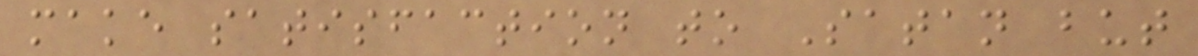make satisfaction to Satan but
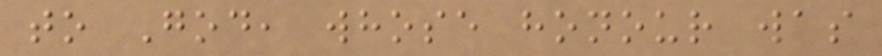to God, whose honour was
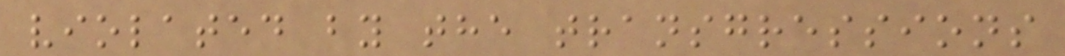violated by the transgressions
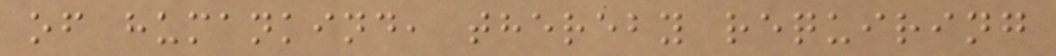of humankind, thereby requiring
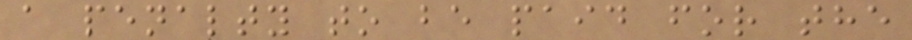a penalty to be paid for the
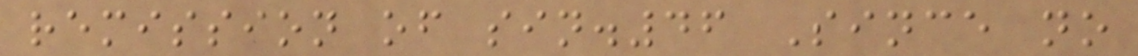remission of sin.46 Since no
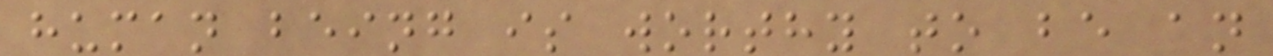human being is worthy to be an
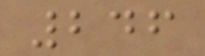246
